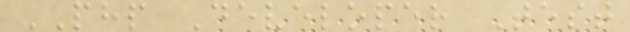PHP Developer Test
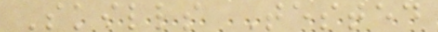Skills Tested
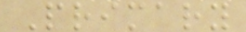Primary
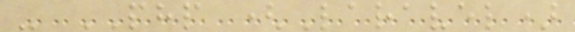- PHP (Laravel)
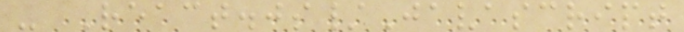- React.js/Javascript
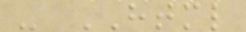- HTML
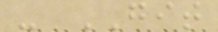- GIT
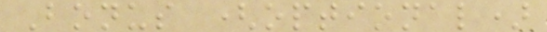Bonus (optional)
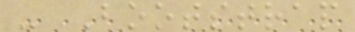- Bootstrap
